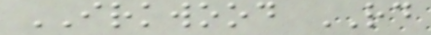IRKWOOD RD
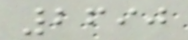2690
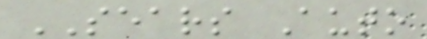SEARS Auto
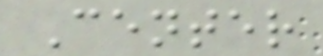Center
